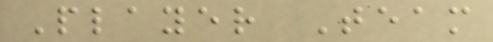Player Team
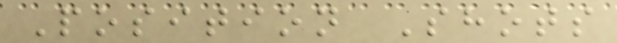Position Shots
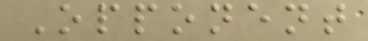Opponent
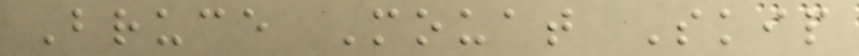Bruce Mouat Skip
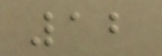12
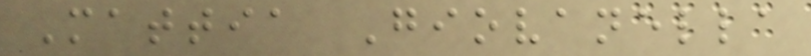Mattia Giovanella
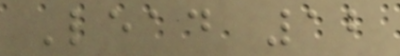Lead 12
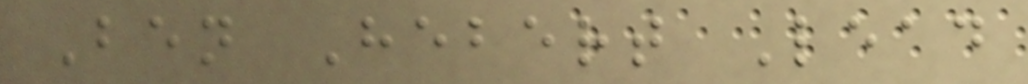Ben Hebert Lead
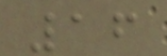16
